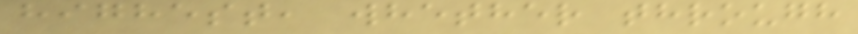highest, whether through
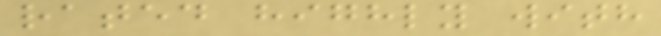rated highly with
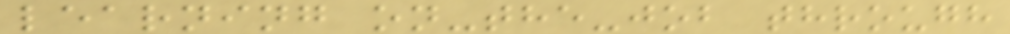learning on-the-job through
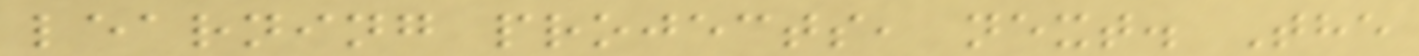learning projects, next. The
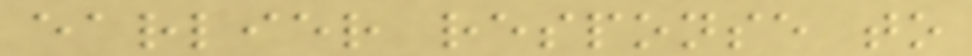earlier response to
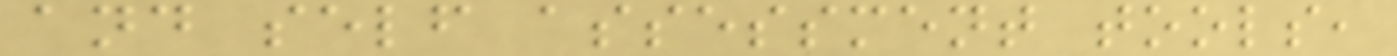and self assessment tools,
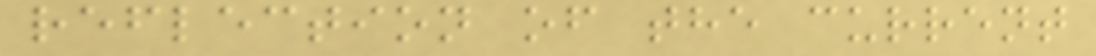reflection of the current
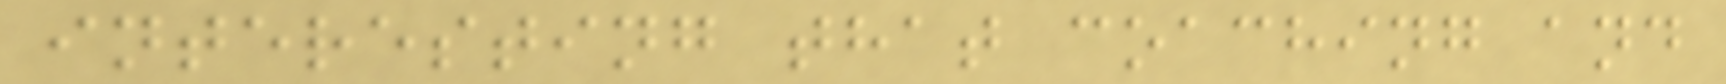interesting that coaching and
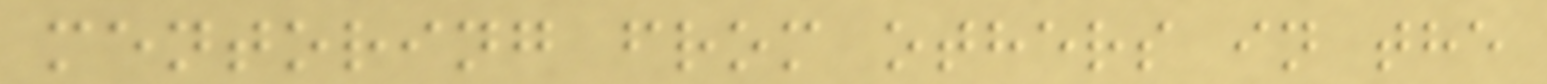mentoring from others in the
